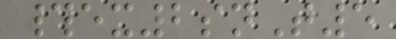#ex2snT5
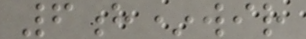6h*wir
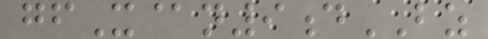gfX@n9dBZ
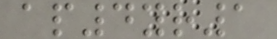ap4yr1
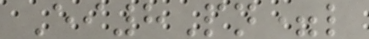Ei8Pn=l
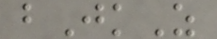bJkZ
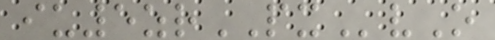iu5zrPXvO
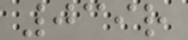039r
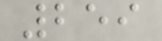259
